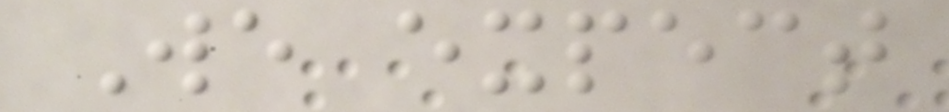We expect
